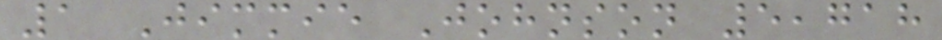1 Jimmie Johnson 5,718
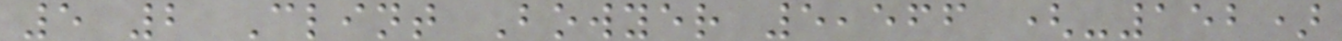5 2 Clint Bowyer 5,566 (-152)
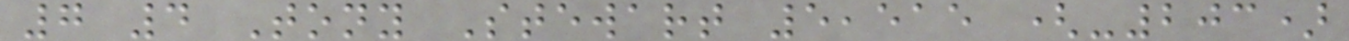7 4 Tony Stewart 5,515 (-203)
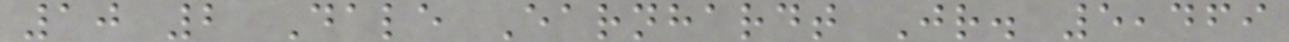10 2 Dale Earnhardt Jr. 5,469
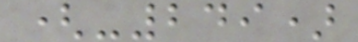(-249)
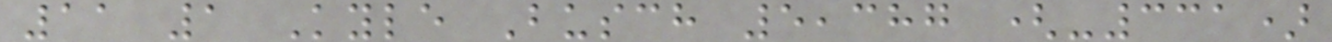11 1 Kyle Busch 5,387 (-331)
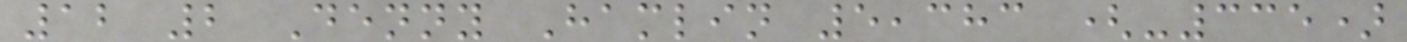12 2 Denny Hamlin 5,383 (-335)
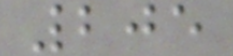205
